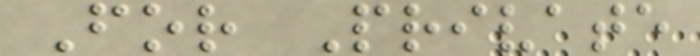For Private
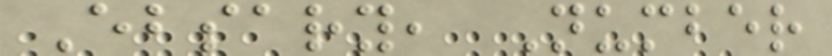Ebsary, Number
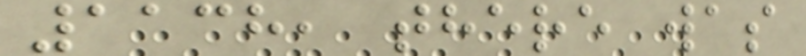1138, there was
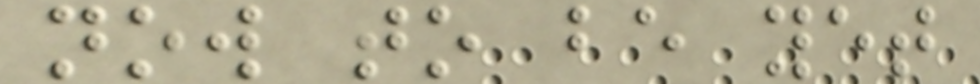now to be yet
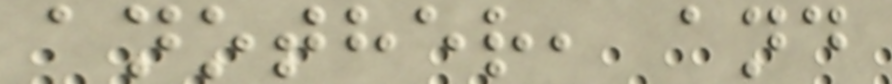another, and
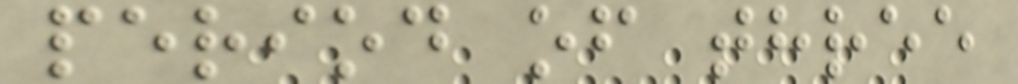period of three
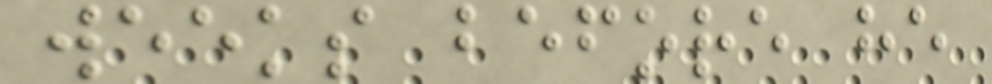weeks before he
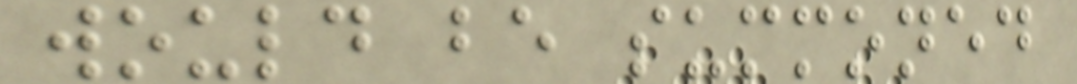would be summoned
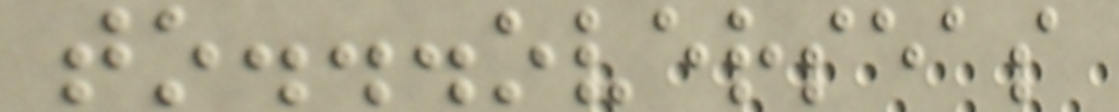to...overseas
